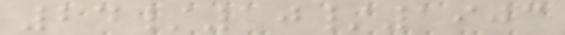24/10/1903
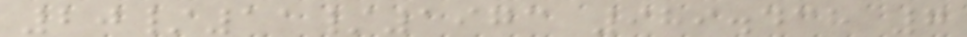20/11/1973 989.438 7
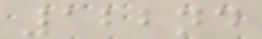122nd
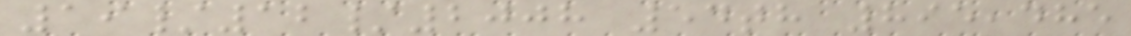19/12/2008 54th 895,485
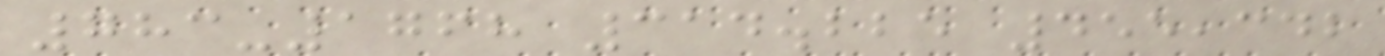783-1768 314.225 455,342
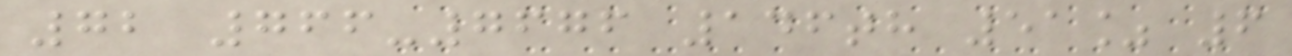72 766-7676 146th 51% 6
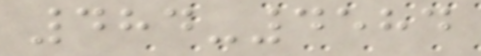484-4584
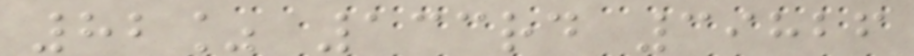82% 133rd 39826
